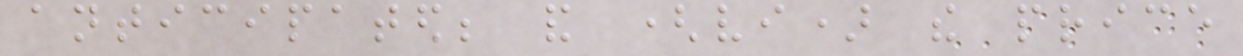anticipated; and (vi) the price
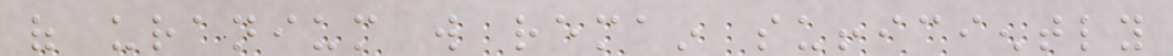of uranium will remain sufficiently
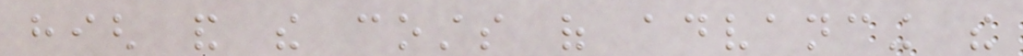high and the costs of advancing the
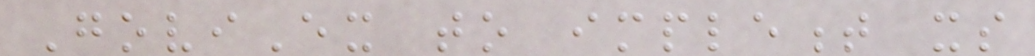GoviEx to implement its
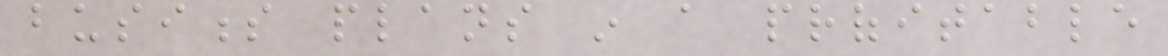business plans in a profitable
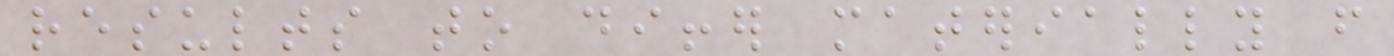results to differ materially from
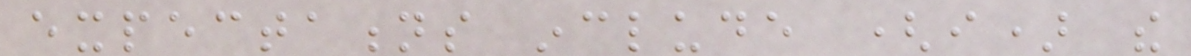expectations include (i) the
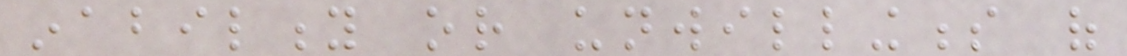inability or unwillingness of
